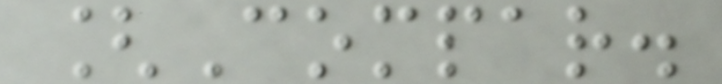[Compar.
